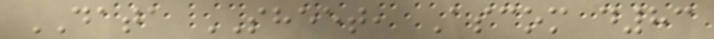DATA SHEET, Ascom d83
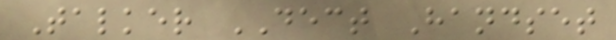Talker DECT Handset
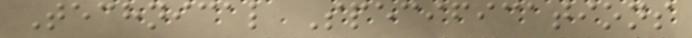Technical Specifications
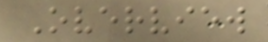Overview
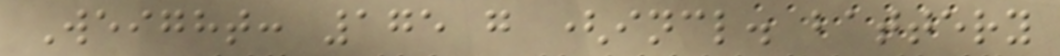Weight: 175 g (incl. battery
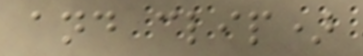and clip)
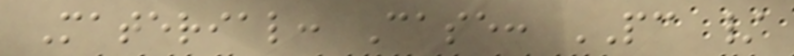Material: Case: PC /
